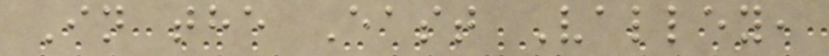In the East Valley,
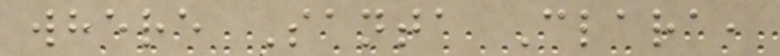where Santa Clara,
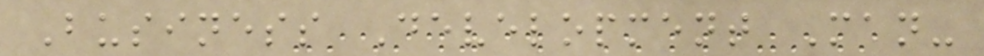Business Development Man-
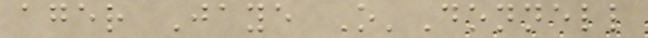ager Jaye O'Donnell
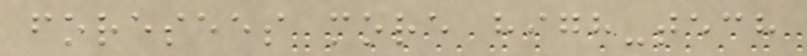foresees more high-tech
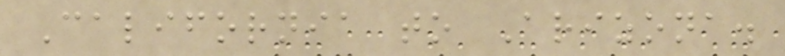California to Arizona.
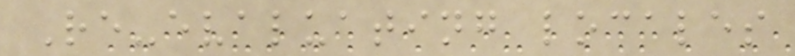Re-evaluating locales
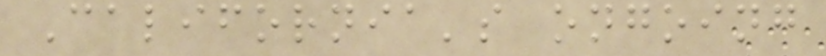California's ongoing
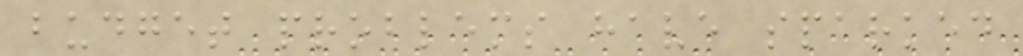budget problems have sparked
